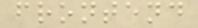frontend
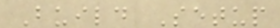Build Setup
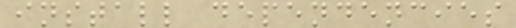install dependencies
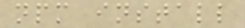npm install
